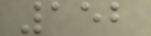152
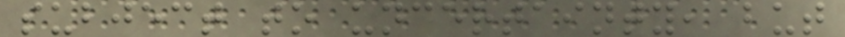subject to uncertainty, but
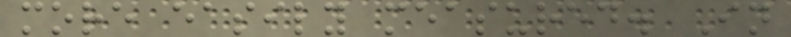more easily measured. In
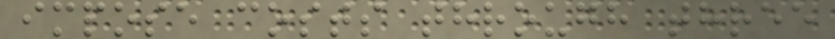impose costs through three
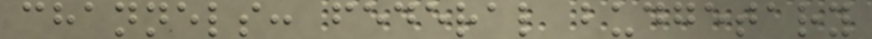channels: federal budgetary
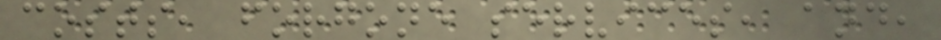costs, forgone services, and,
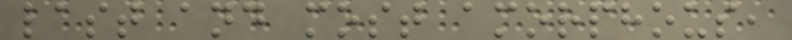last and most amorphous,
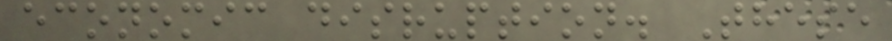economic disruption. These
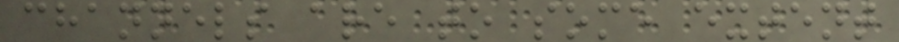channels are to some extent
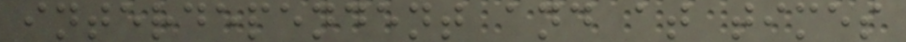interdependent and at times
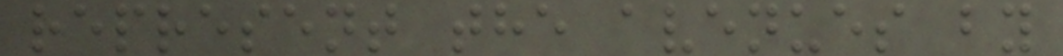represent the avenues by
